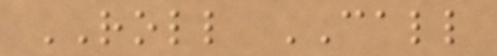ROLL CALL
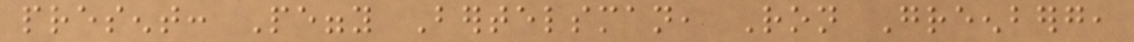present: Peggy Bertelsman, Ron Greenberg,
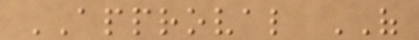APPROVAL OF
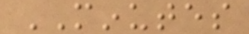MINUTES
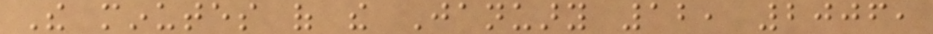The minutes of the January 12, 2006,
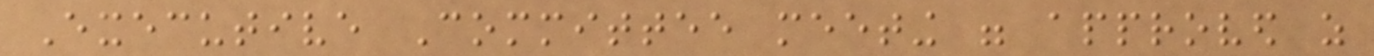Executive Committee meeting were approved as
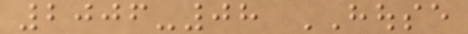2006-08 HOUSE
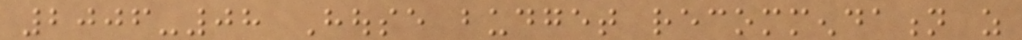2006-08 House budget recommendation as
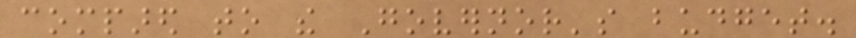compared to the Governor's budget.
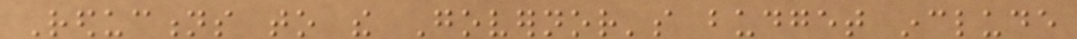Reductions to the Governor's budget include
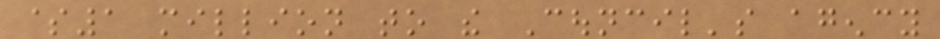$1 million to the Council's agency
